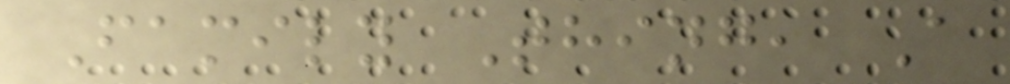Family Thing, A
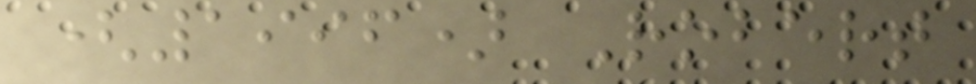(1996) Robert
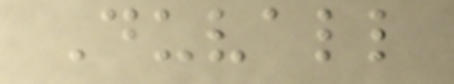Duvall
